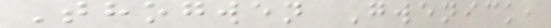Thogwen Gwenick,
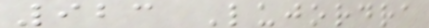923 Lujordra
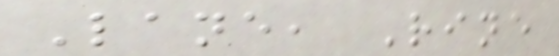Lane, Rine
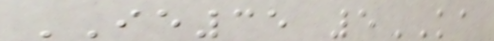IE35 5KA
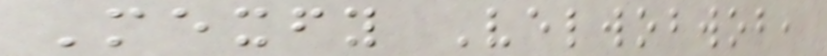Mexfy Velwobwob,
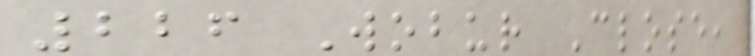226 Wobur Close,
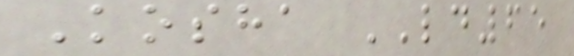Kosha LD65
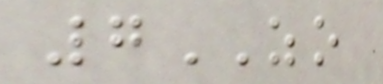7ZO
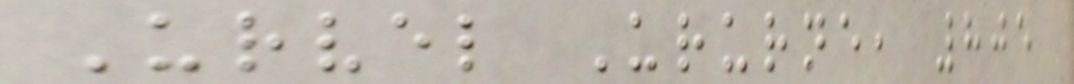Urvel Ururne, 805
